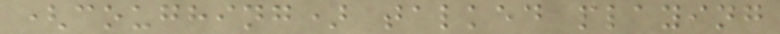(coughing) talked playing
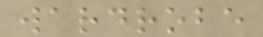wardrobe
